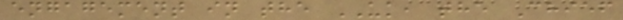engagement in the UK, the Chief
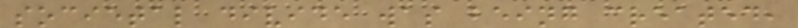societal divide was being created,
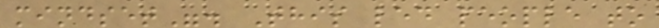mindset". This led people to
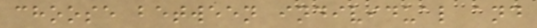choose between individual and
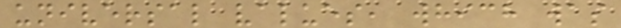universal values, which was
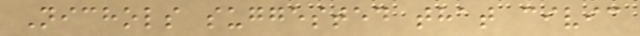Nichols suggested that civic
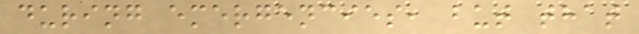during emergencies, but that
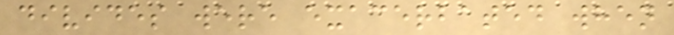divides were exacerbated when
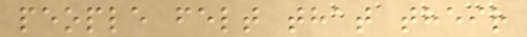people felt that their
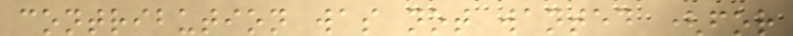contribution was not wanted (for
